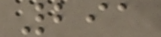291
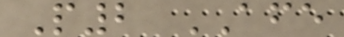P2 AFE
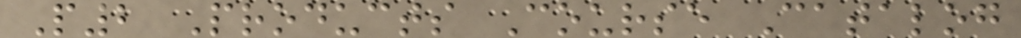P2 Products Course Catalog
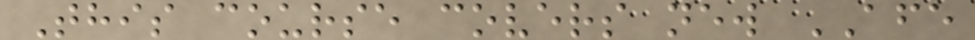This course covers new AFE
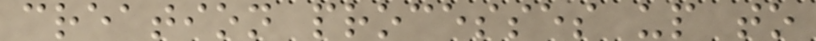creation processes up to
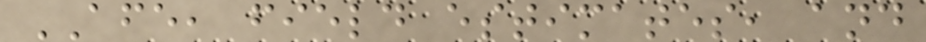AFE, field estimates, and
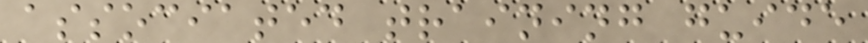associated training guide
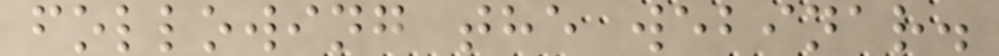following the webinar.
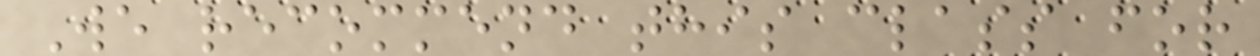We recommend this class for
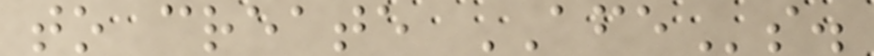to create AFEs.
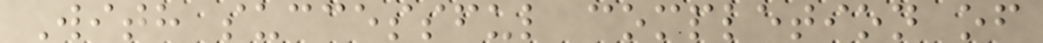With successful completion of
